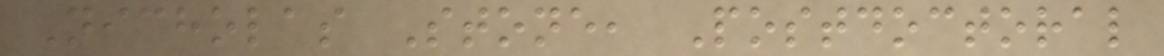Nicholas Stone, Postdoctoral
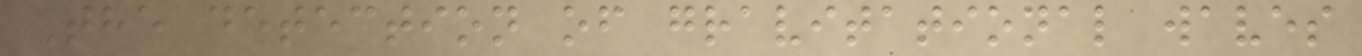The detection of gravitational waves
